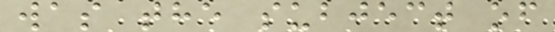was the subject of
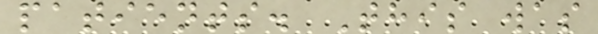patients. This was
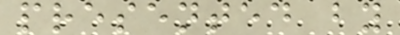presented by
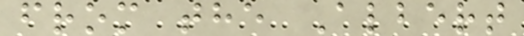from the Albert
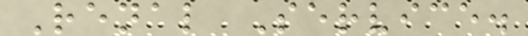Renal Service.
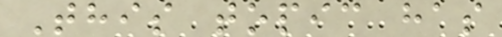This topic has
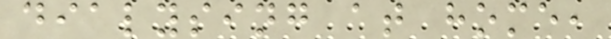dialysing at home,
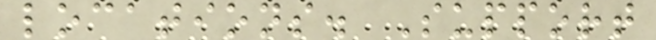locations. Support
